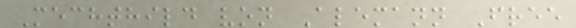Mechthild von Alemann Free
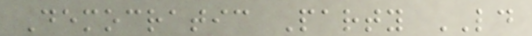Democratic Party LD
